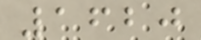1620
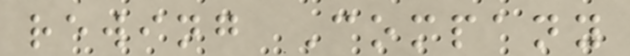rewing Company
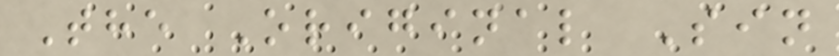The Original Sin
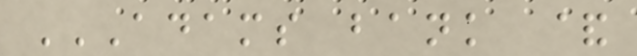ADAMS BANK &
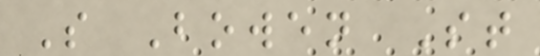S Bowen St
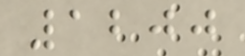1200
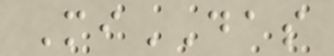MiDAS
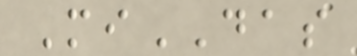MiDAS
